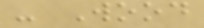- Wood
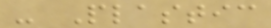- Plastic
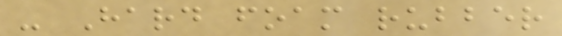- Hard foam rubber
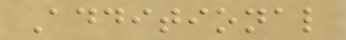Additional
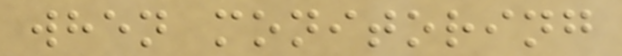when monitoring
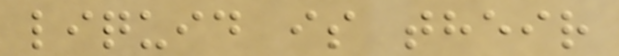liquid is their
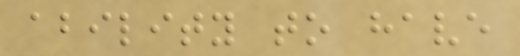ability to have
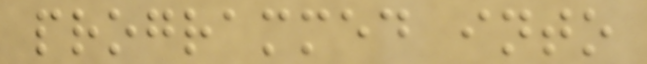programmed into
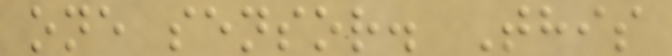one sensor. This
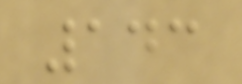143
